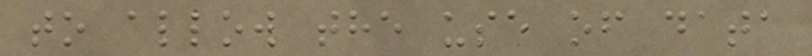to allow the use of data
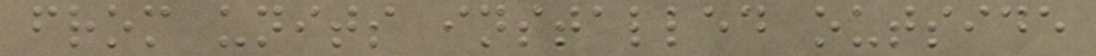from units installed outside
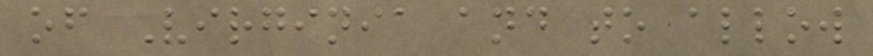of Virginia and to allow
